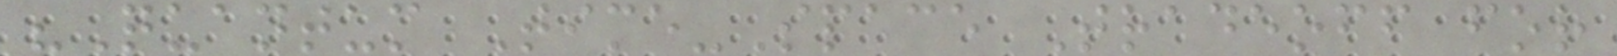"Quantum Time-Space Tradeoff for
